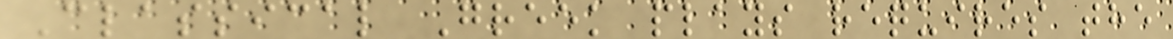Classical Greek plays requires the
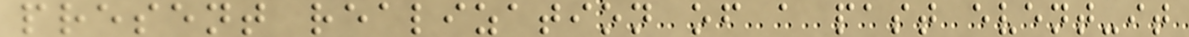present realization of a past event-it
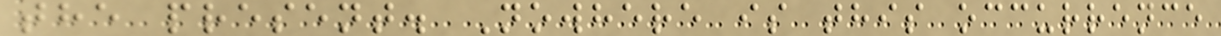the present. Nowhere is this occurrence
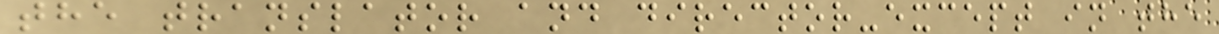the translator and director-except in the
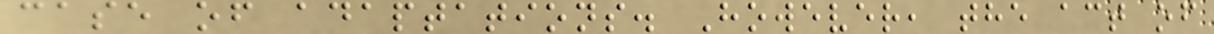case of adaptations. However, the act of
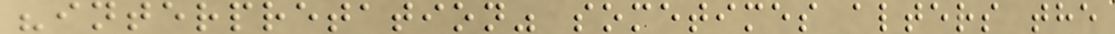"interpretation" sometimes alters the
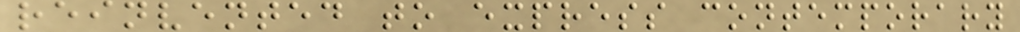reinvented to express contemporary
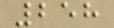258
